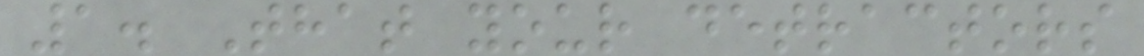1. That your detractors
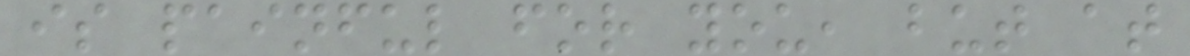is painful for you, but at
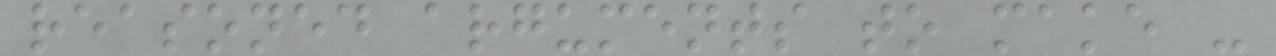reasoned arguments to make -
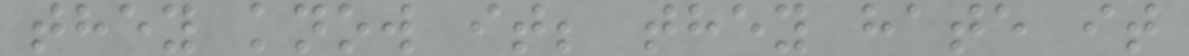they know it; they hate it
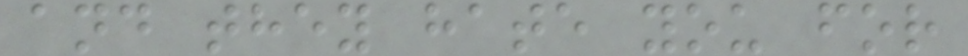and they hate you for
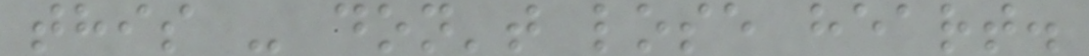this - don't lose heart.
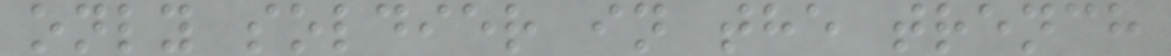only soldier in the trench
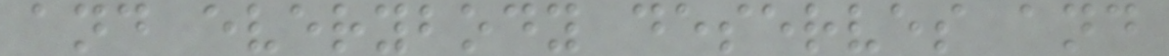and everybody deserves and
